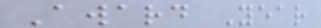Award Year
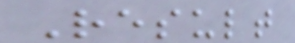Result
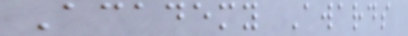Academy Awards
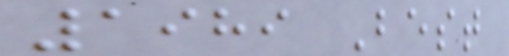1989 Best
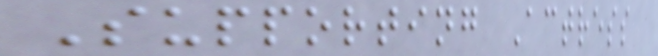Supporting Actress
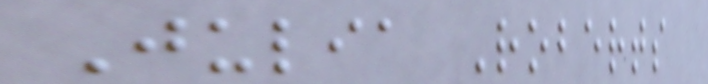Julia Roberts
